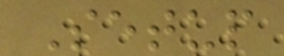Setup
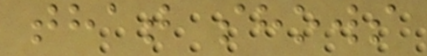that shows
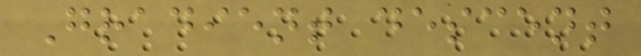Gradient descent
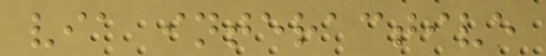via interactive
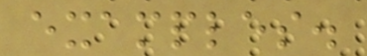examples.
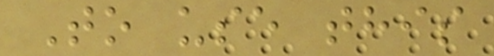To use this
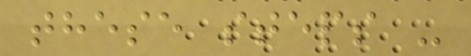these steps -
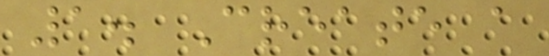1. Create a
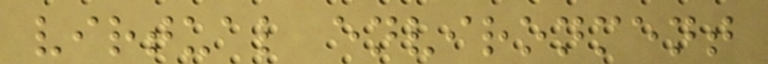virtual environment
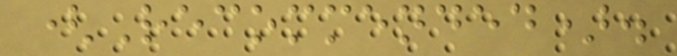(Recommended).
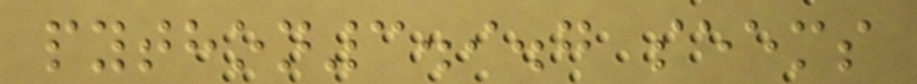python3.9.7 seems
